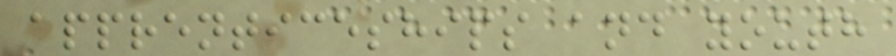apprenticeships and youth
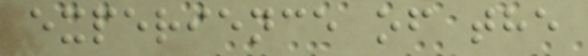experience of the
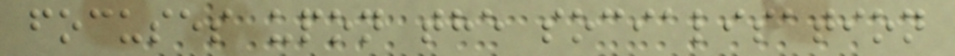focuses upon the socialisation
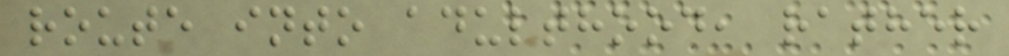route into adulthood, rather
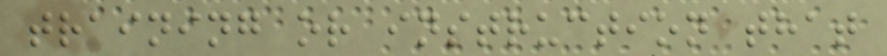training or instruction that
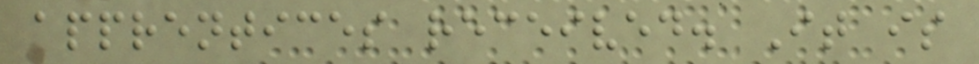apprentices received. It is
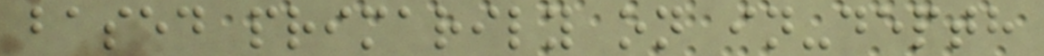based primarily on in-depth
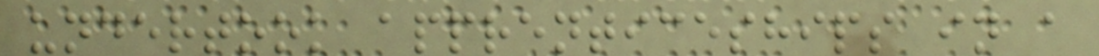undertook apprenticeships in a
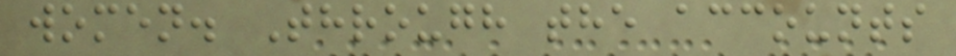women. Through the accounts
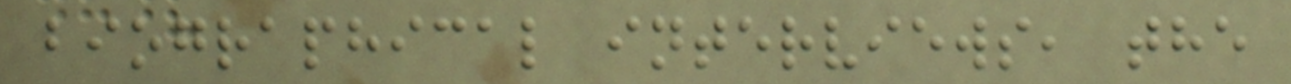biographical interviews, the
